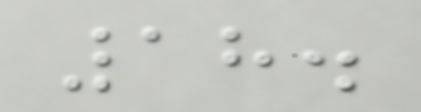18.
